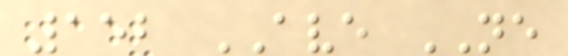152 AVE NE
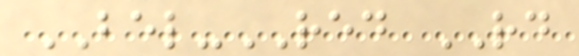BEL-RED RD
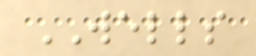WELLS
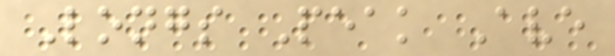Longs Peak Ave
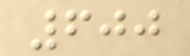600
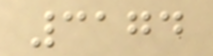3174
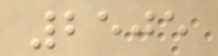2505
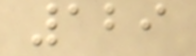129
